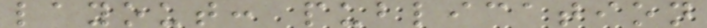layout: publication
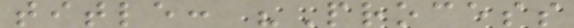title: "Process
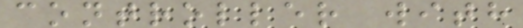controller with
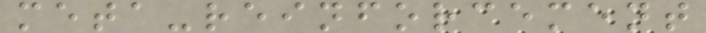meta-reinforcement
